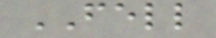FELL
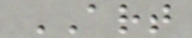ART
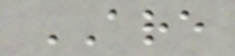ARE
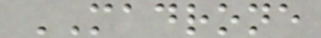MADRONE
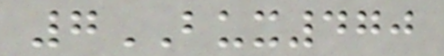7BUX470
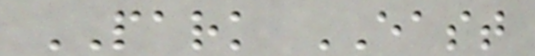PARK EAST
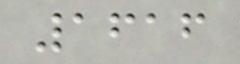1616
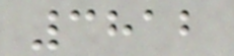3812
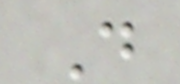D
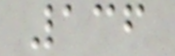136
